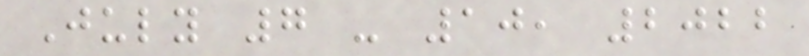July 7 - 10, 2022
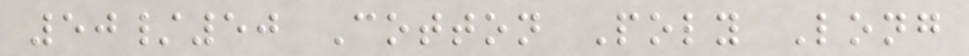50/50 Cotton Poly Long
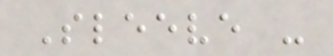Sleeve -
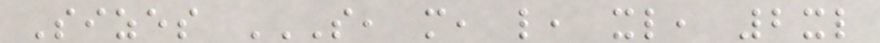Sizes S, M, L, XL, 2XL
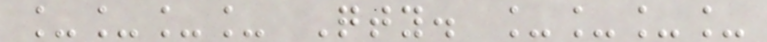____ Qty. ____
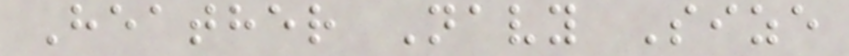Heather Navy Size
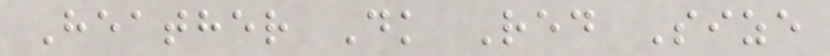Heather Dk Red Size
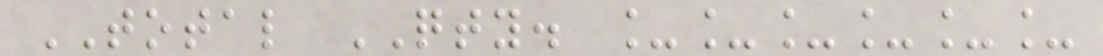TOTAL QTY. ______
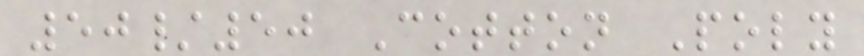50/50 Cotton Poly
